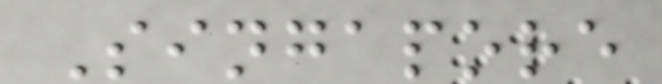Singapore
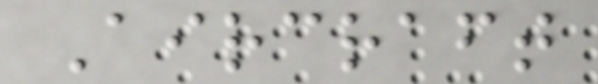Aircraft
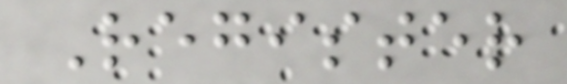Register
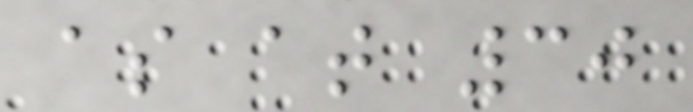as at 30
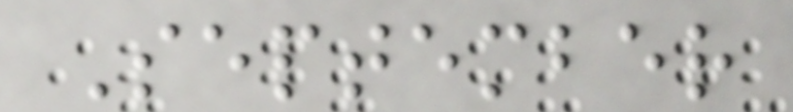September
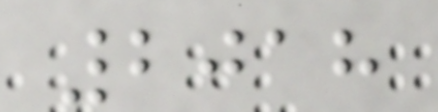2018
